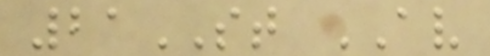21ST AV
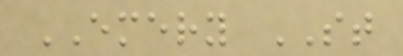EMERY ST
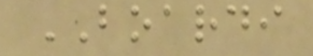BOARDI
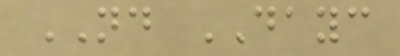ND DAYC
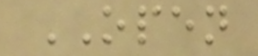OPEN
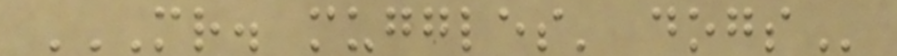MR. MUGGLES' DOGS
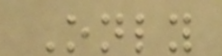Only
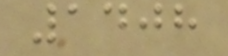1408
